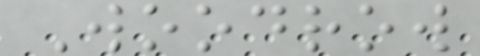Woodrow
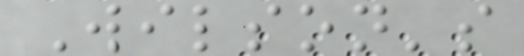Wilson's
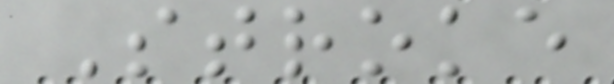Stroke
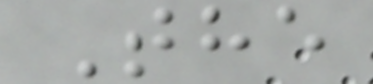The
